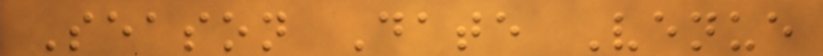Season Date Venue
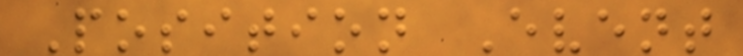Position Event
